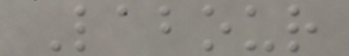Labour
